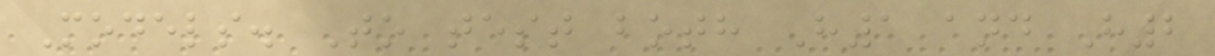Models. To test both H1 and H2
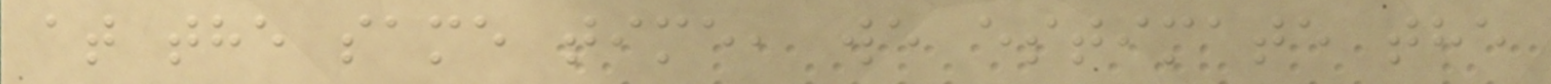at the same time, we estimate the
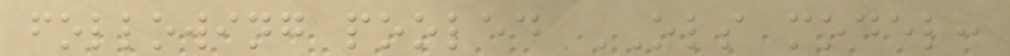following pooled OLS model:
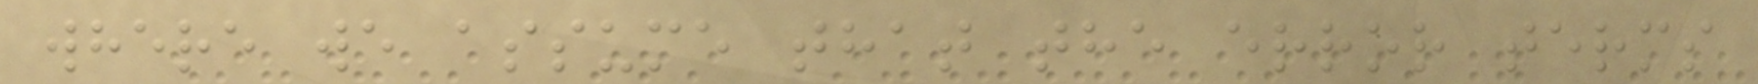where we assume that the error terms
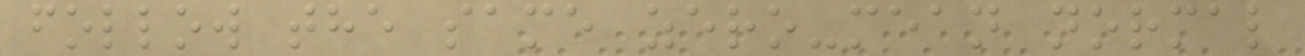follow the same zero-mean normal
